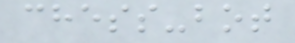chess-bot
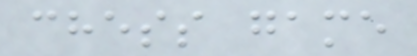chess game
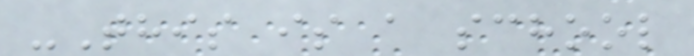-This is a school
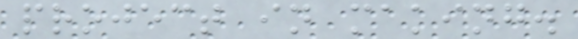project in making.
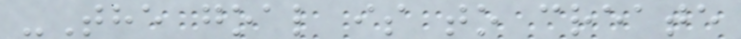-The goal is to create
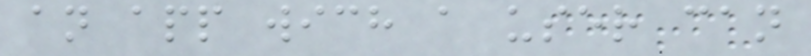an app wich a user can
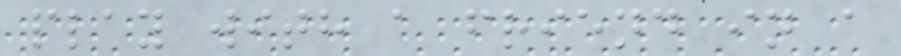play with a friend in a
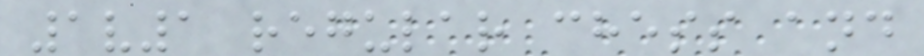1v1 regular chess and
